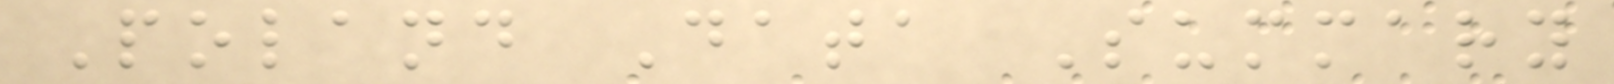Poland Data Summary
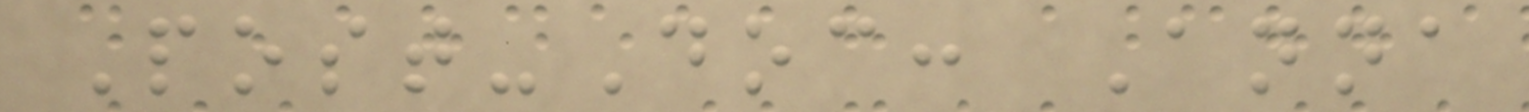Post-Doc: Anna
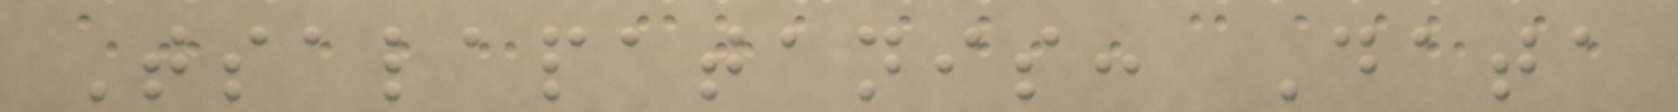Tsalapatanis: Data
